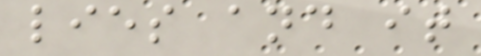lies and it
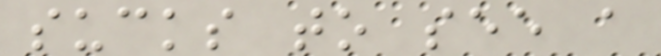sucks to see a
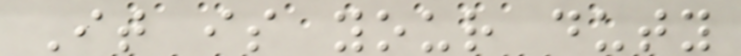It is your duty
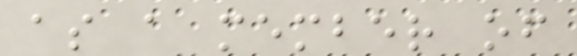as a member of
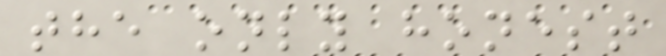the only honest
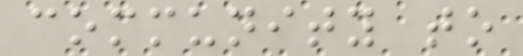community to
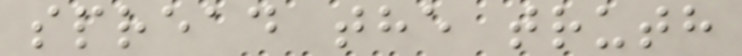spread the truth
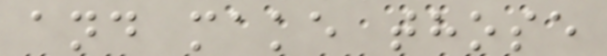and make those
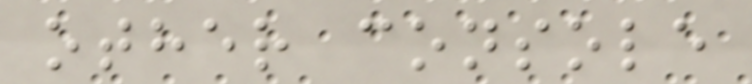other console
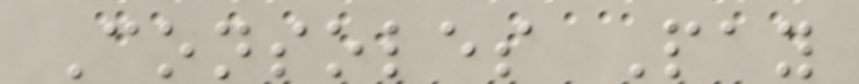Consoles Pay
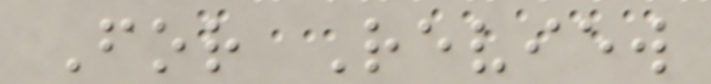For Review
